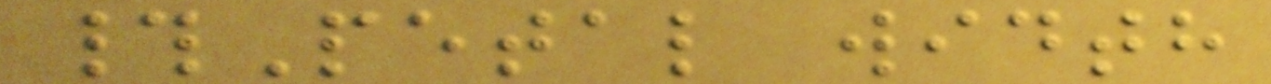#Petal width
